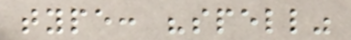type: "spell"
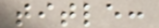title:
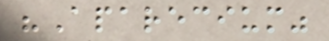"Aparecium"
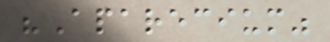"Aparecium"
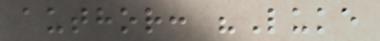author: "Luke
